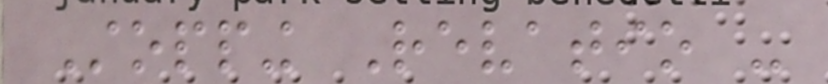Stopping Revatio -
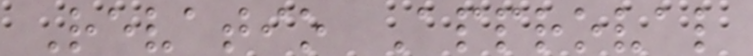Revatio Approval
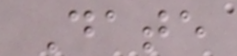Date
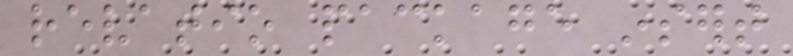revatio package insert
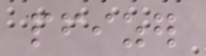pfizer
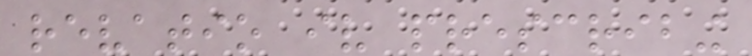revatio iv prescribing
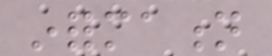information
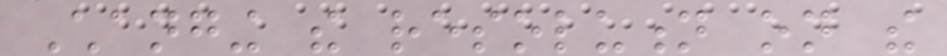Changing the resolution on the
